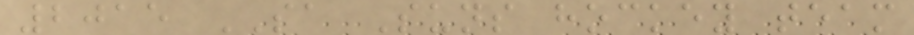2015 SA Suns hockey team
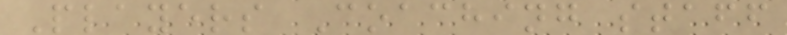Players Coaching staff
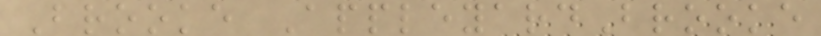Brooke AppleyardBrooke
